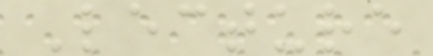Lecture
